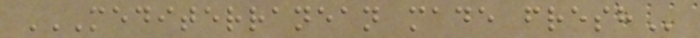MEDITERRANEAN MADE FRESH
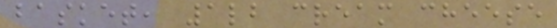basket, 1lb cream cheese
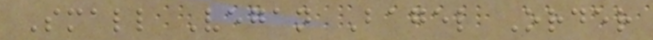Small Vegan Bagel Order
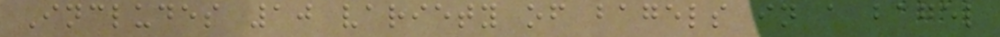Includes 10 variety of bagels in a bagel
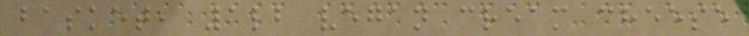basket, 1lb vegan cream cheese
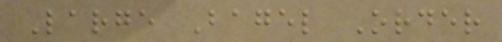Large Bagel Order
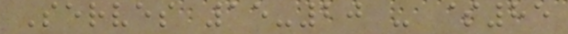Serves 15-20 - $85
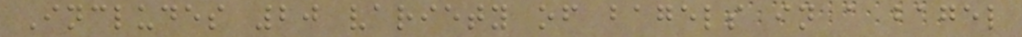Includes 20 variety of bagels in a bagel
